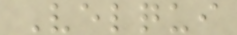Velqui
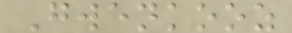Gwenkooz
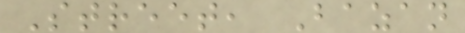Street, Bazan
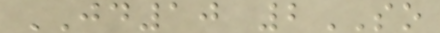JD10 2SO
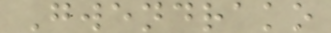Gwendrako
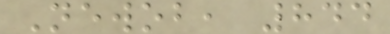Newob, 844
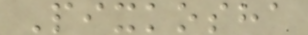Pixkosha
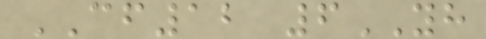CF12 6YH
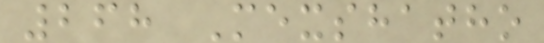268 Mexshatho
